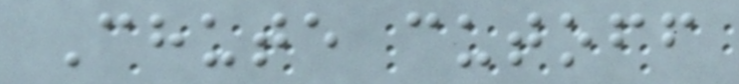Chute cutoff
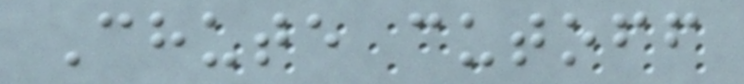Chute cutoff
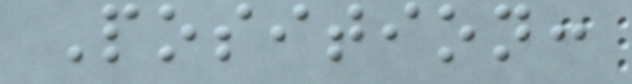Position:
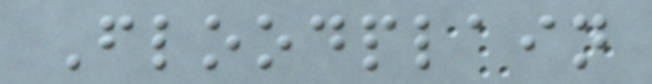Floodplain
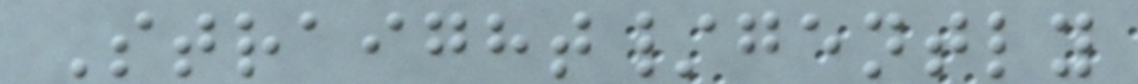Straight/gently
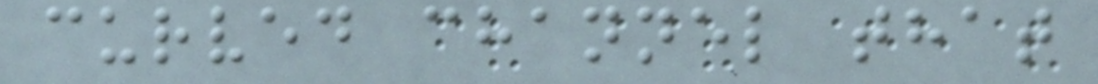curved channel that
